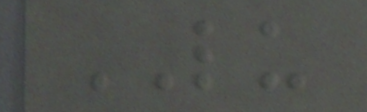LU
